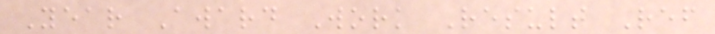Year Award Work Result Ref
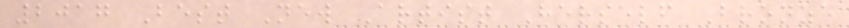2017 Best New Artist Herself Bronze
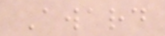Award
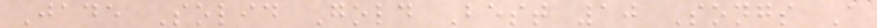Jade Solid Gold Best 10 Songs A
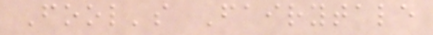Fool's Fairytale
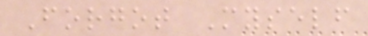Forgot Myself
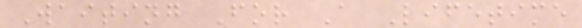Waiting For A Lifetime
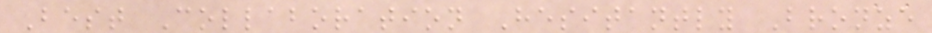Best Collaboration Hesitantly Bronze
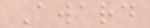Award
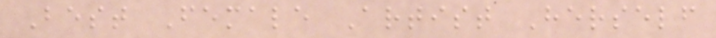Best Female Artist Herself
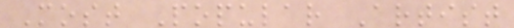Most Popular Artist
